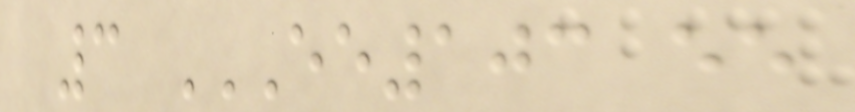3 EE103 EE
